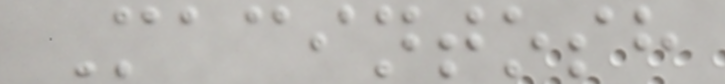Macintosh
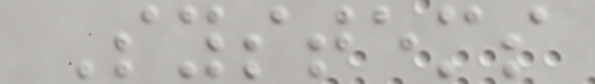Systems
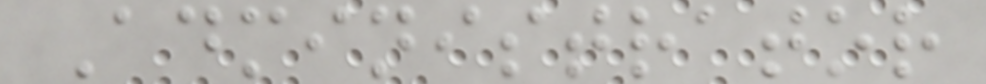Administrator
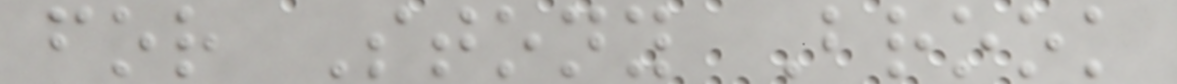for Stony Brook
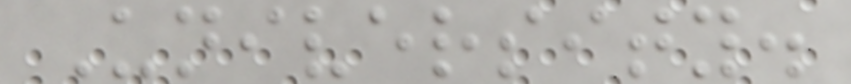University.
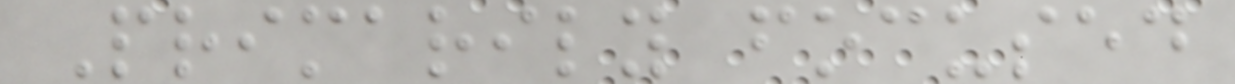Primarily focused
